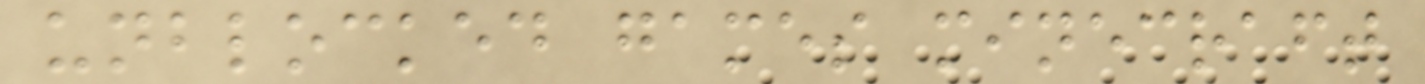unblocked games minecraft
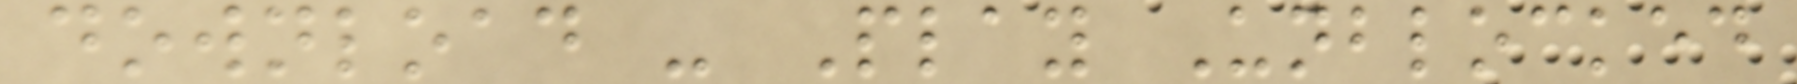download - Play Unblocked
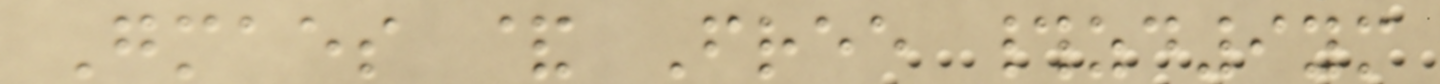Gmaes & Free #zd9ym
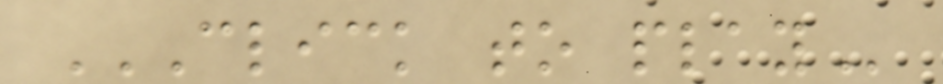CLICK TO PLAY
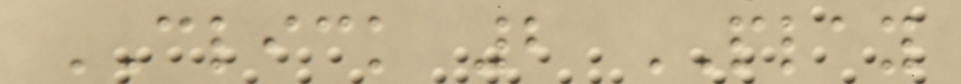CLICK 2 PLAY
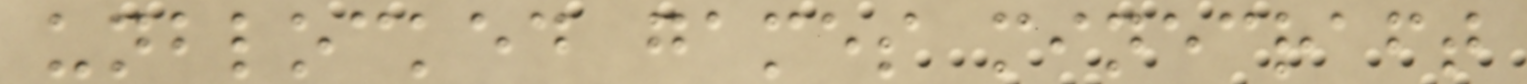unblocked games minecraft
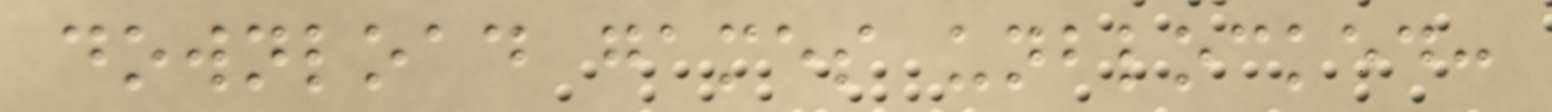download games unblocked:
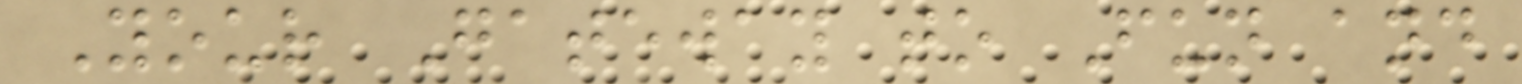Your Gateway to Fun and
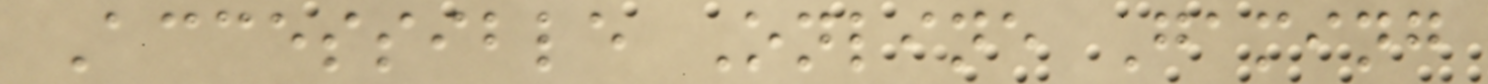Accessible Online Gaming
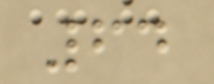64
